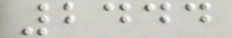2444
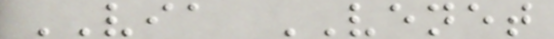VIA VENET
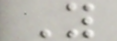Y
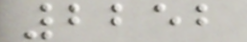2252
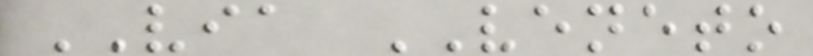VIA VENETO
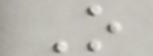O
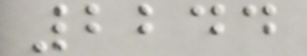2244
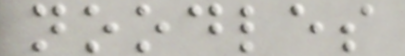noodles
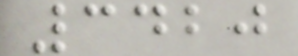3420
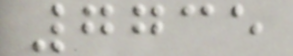7735
